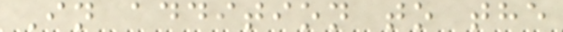In addition to the
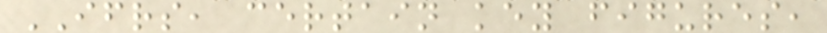IFRS, certain key figures,
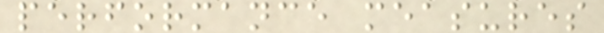performance measures
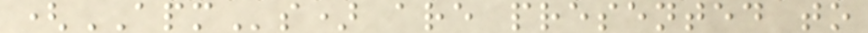(APMs) are presented to
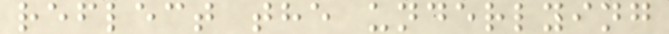reflect the underlying
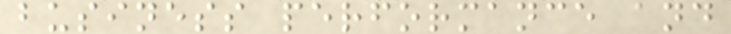business performance and
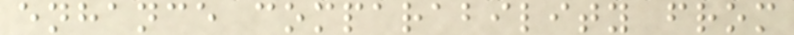enhance comparability from
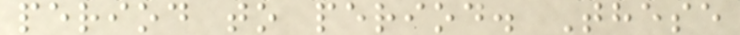period to period. These
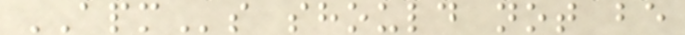APMs should not be
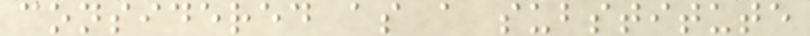considered as a substitute
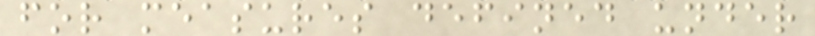for measures defined under
